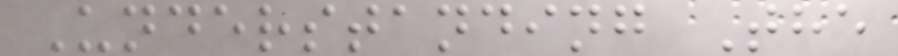Understanding The
